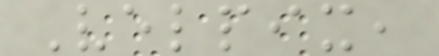Velpix,
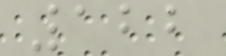122
